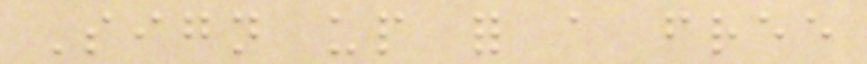Sign up for a free
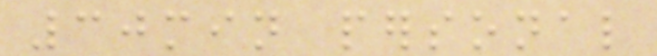30min personal
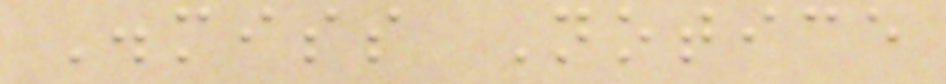Dismiss Notice
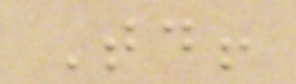Today!
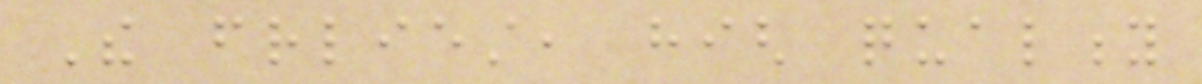The friendliest, high quality
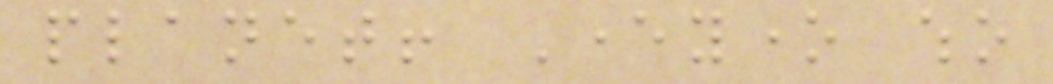planet! Everyone who
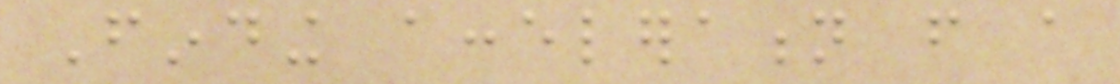Finding acceleration from a
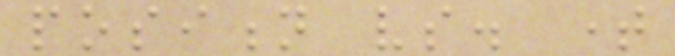position vs. time
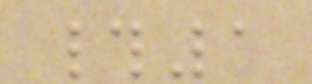#1
